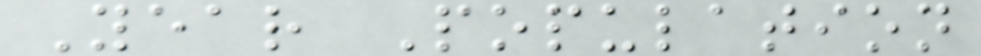Year Population
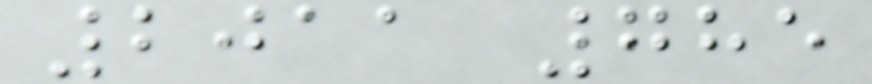2011 785
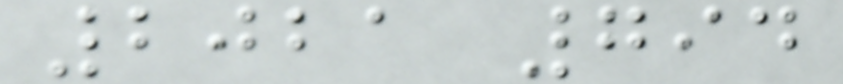2021 794
